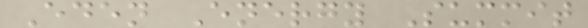Eden Energy Summit
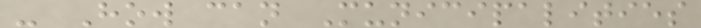- How can Municipalities
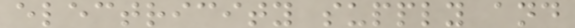electricity supply and
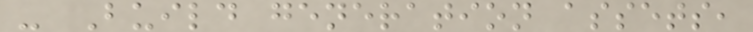- Build generation assets,
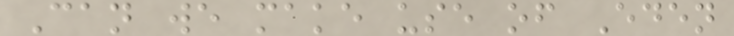Can we make use of Eden
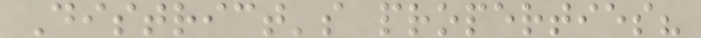District's properties?
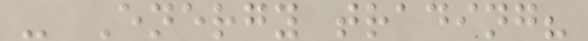- Energy trading?
